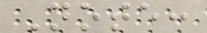Note:
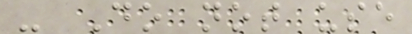- Do not use
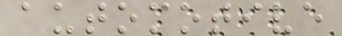automotive
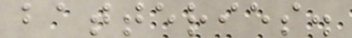batteries.
